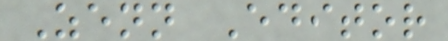Zenn Editor
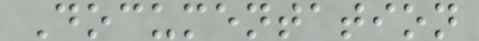Documentation
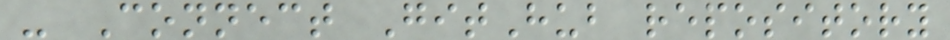- Connect GitHub repository
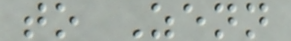to Zenn
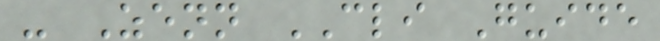- Zenn CLI Guide
